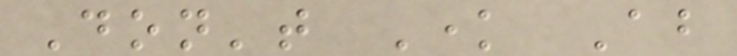Don't Know About
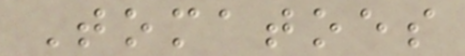Tomatoes
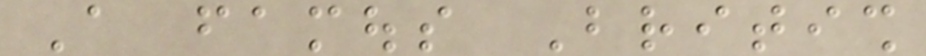A famous British
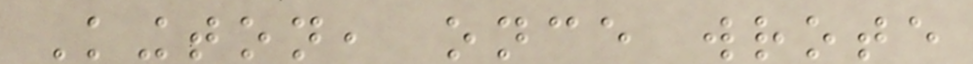Kington, once wrote
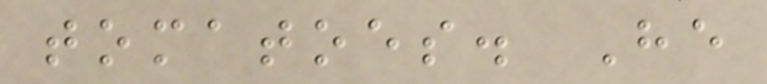tomatoes. He
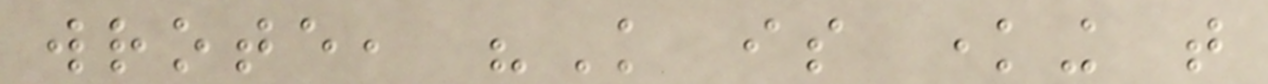wrote, "Knowledge is knowing that
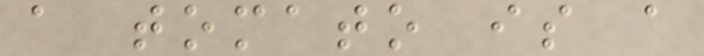a tomato is a
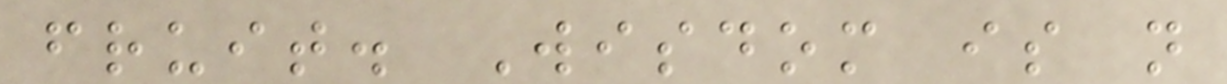fruit. Wisdom is not
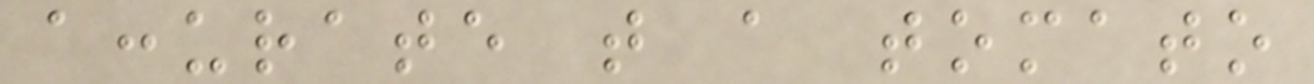accurate that a tomato
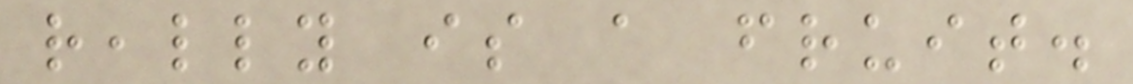really is a fruit.
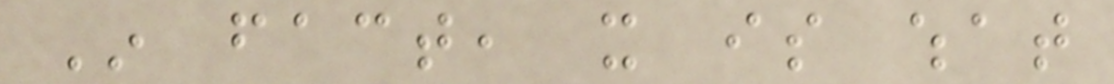In fact, it is what
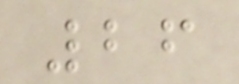26
